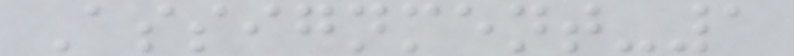Assignment-1
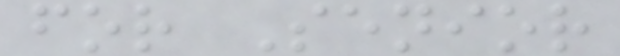for Senior
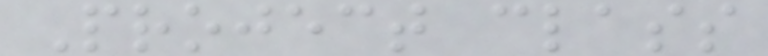Project class
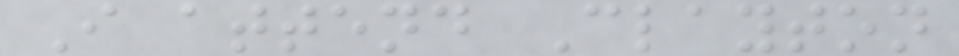I attend Clayton
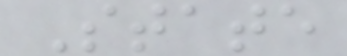State
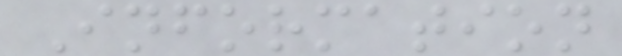Information
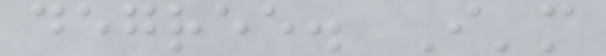degree. I'm
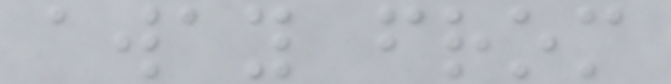away from
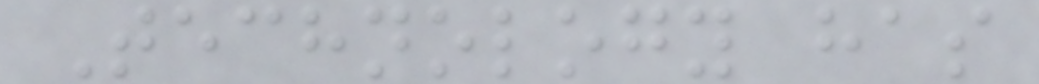Technology has
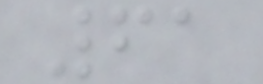61
